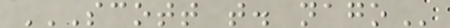SCOTT T. NAGO
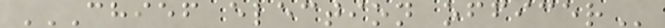CHIEF ELECTION OFFICER
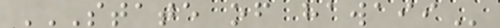STATE OF HAWAII
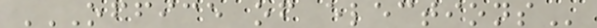OFFICE OF ELECTIONS
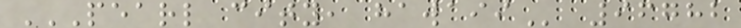PEARL CITY, HAWAII 96782
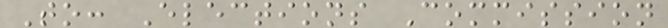To: Elections Commission
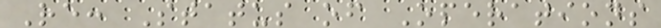Re: Status of Operations
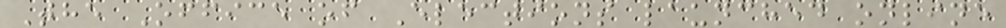The Office of Elections launched online
